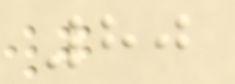80
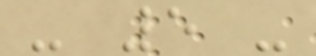- 5 -
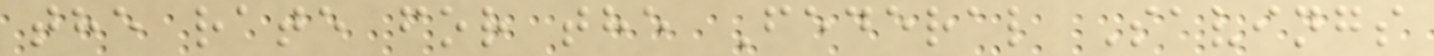the rate for the Federal Savings
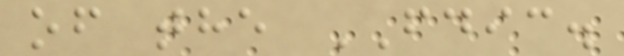of the FDIC.
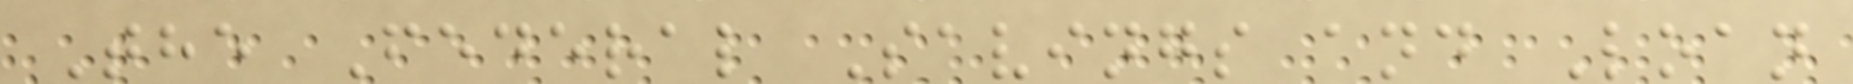The Federal Savings and Loan
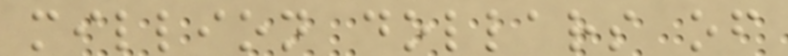million dollars of
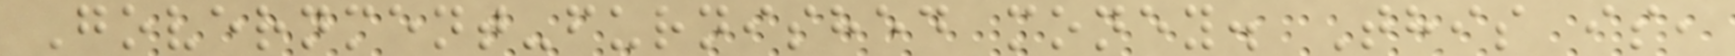Government-furnished money. This is,
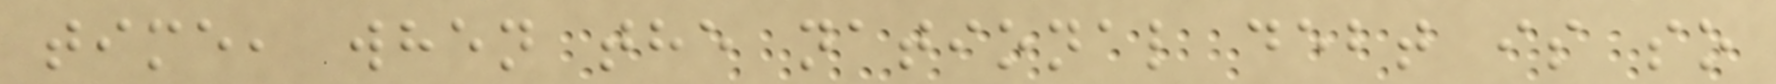time, when the national debt is so
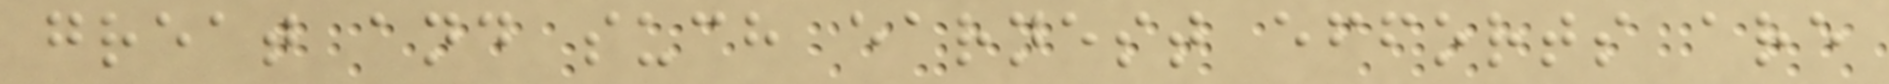great and such earnest efforts are
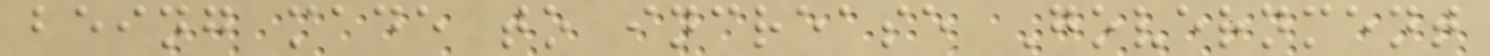being made to increase Government
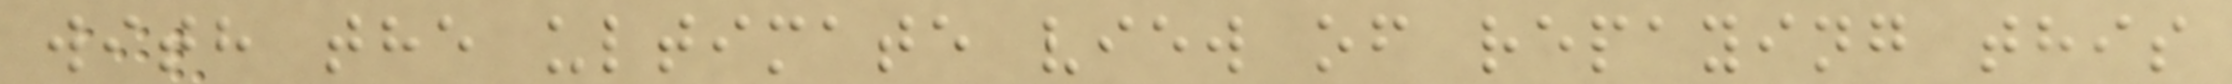with the ultimate view of repaying this
